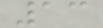13
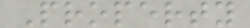Property
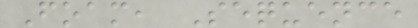Foam, Sequence
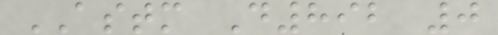ASTM D892 0
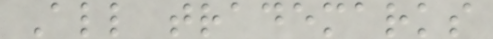All trademarks
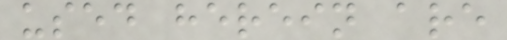used herein are
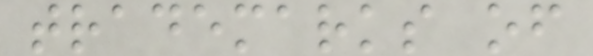trademarks of
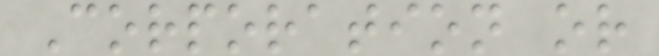Corporation or
